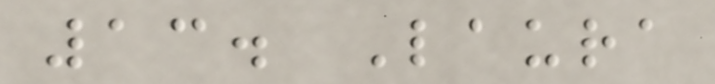13. Laura
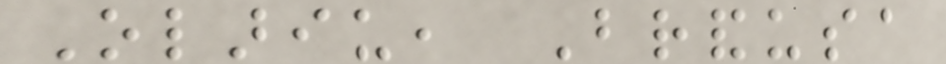Olariu, Brandusa
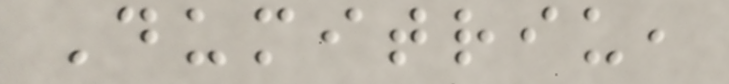Dumitriu,
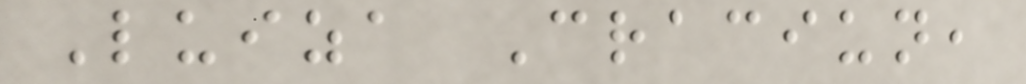Luiza Craciun,
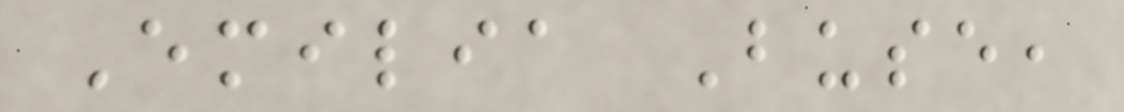Emilia Buse,
